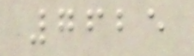7625
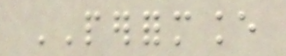PERFORMANCE
